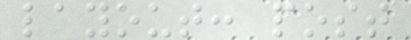layout: post
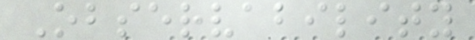Observability
